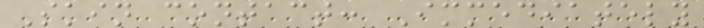Skin contact: Immediately
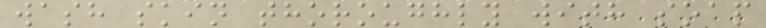wash skin thoroughly with soap
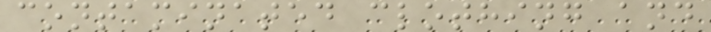contaminated clothing and
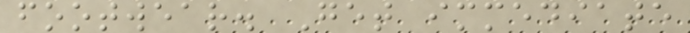footwear. Get immediate
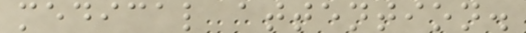medical attention.
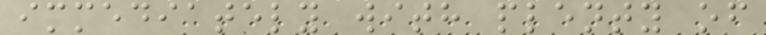immediately with plenty of
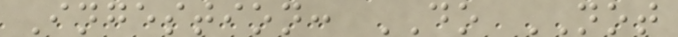Ingestion: DO NOT
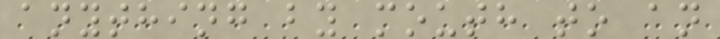anything by mouth to an
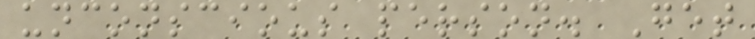unconscious person. Get
